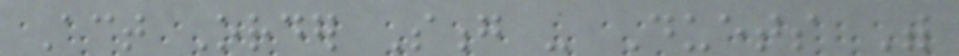Act Order Song - Duets With
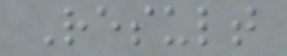Result
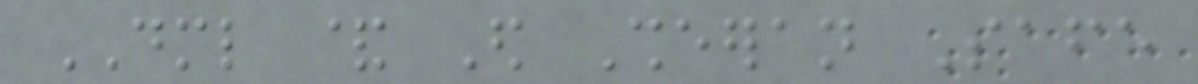DML & Ed Sheeran Safe
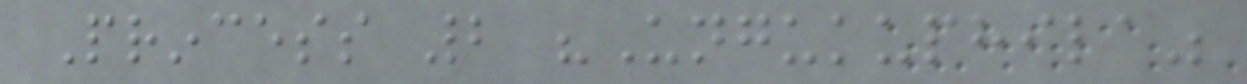Princess 2 "Ungukuphila"
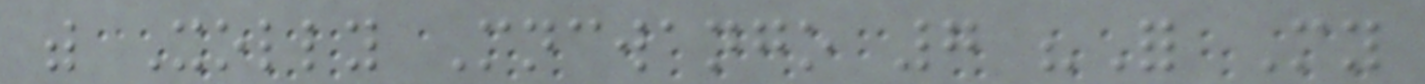with Xolly Mncwango 7 "For My
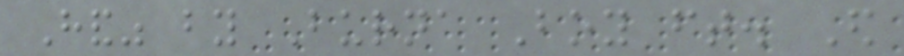Hand" by Burna Boy ft. Ed
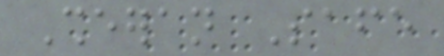Sheeran Safe
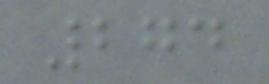274
